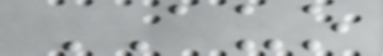AUO
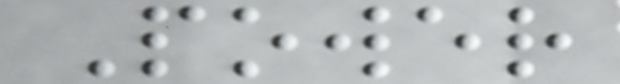Power
